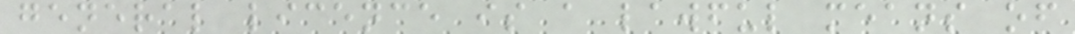general licence is a lawful means of
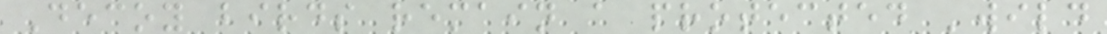Decoy birds remain a protected 'wild
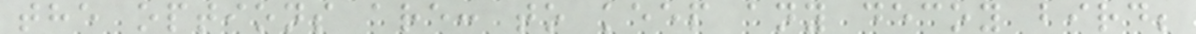the options are: to keep any decoy bird;
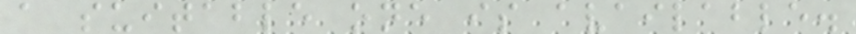a suitable one is available.
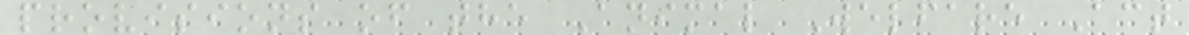provisions of the Animal Welfare Act
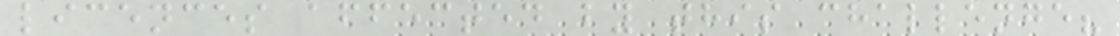licences affected by this challenge?
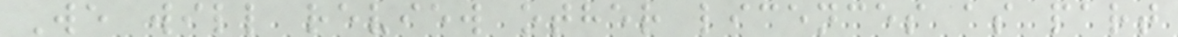We will review other licences as part
